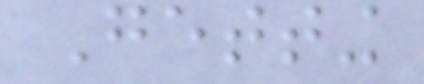Getting
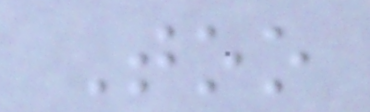Too
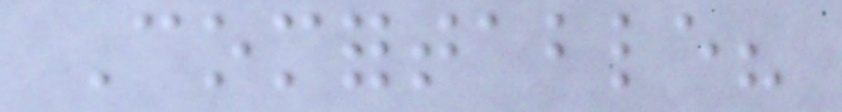Comfortable?
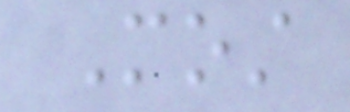Most
